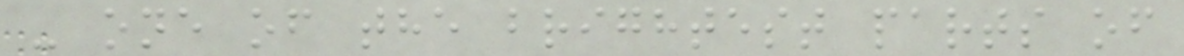- one of the brightest parts of
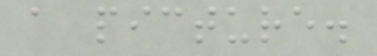a picture.
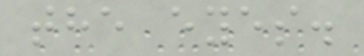the eyes.
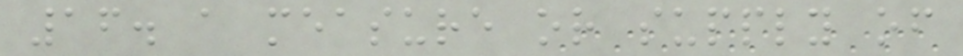16. a measure or supply of
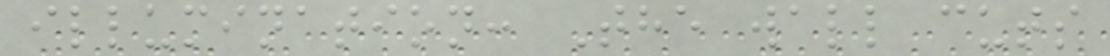illumination: The wall cuts
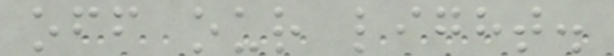off our light.
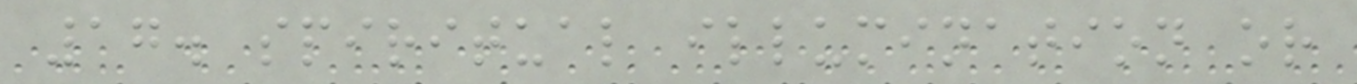17. spiritual illumination or
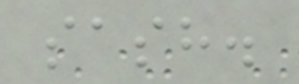sash.
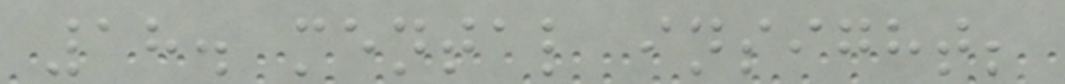18. mental insight;
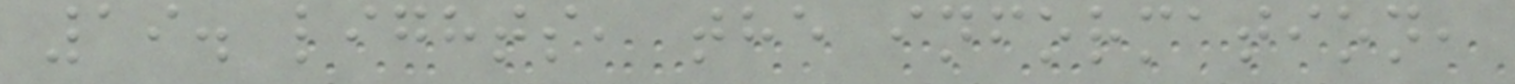19. lights, the information,
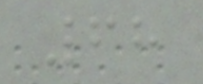68
